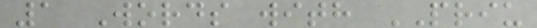1 Words with PRIU
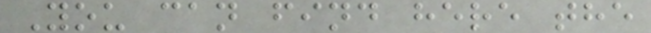You can find here the
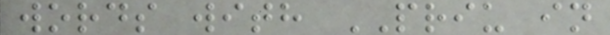words with PRIU in
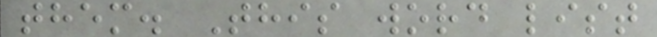them. This word list
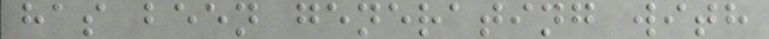has been generating with
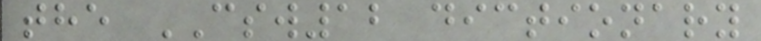the CSW12 dictionary
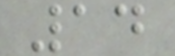14
